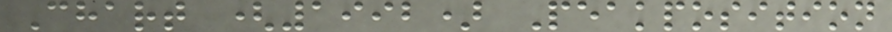Chart (1992) Peakposition
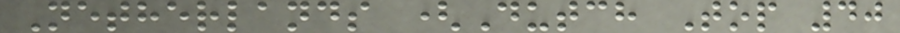Netherlands (Dutch Top 40
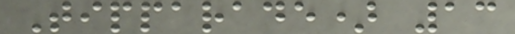Tipparade) 13
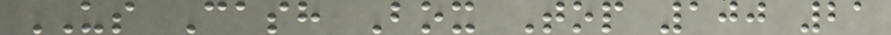US Cash Box Top 100 21
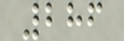286
